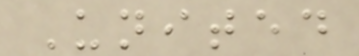United
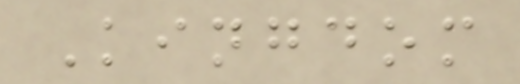Kingdom
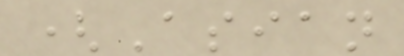(Asian
